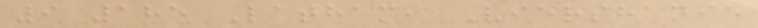9 185 Latham, Viershanie
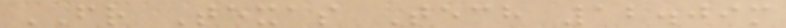FR Texas Tech 12.09m
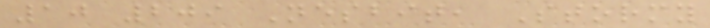10 209 Nesbit, Stormy
